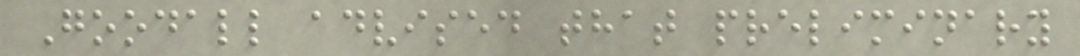Goodall advised that preliminary
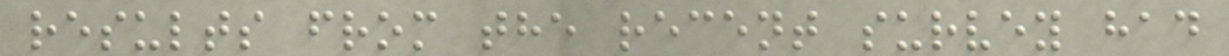results from the recent survey had
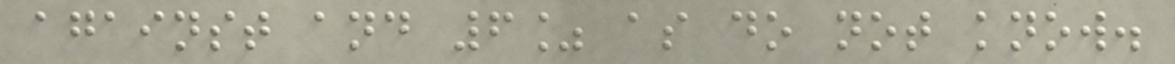against and 6% as do not know.
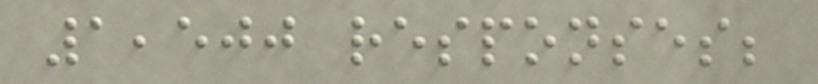1,500 responses;
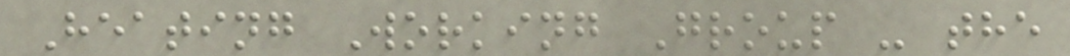Heating Working Group - the
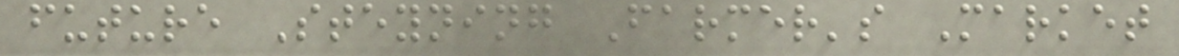future Steyning Farmer's Market
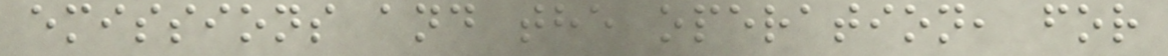emissions and the operation, for
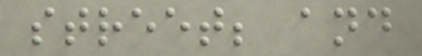street; and
